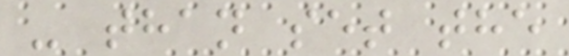- than set the
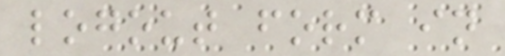logout form in
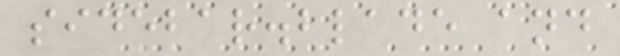sidebar.blade and
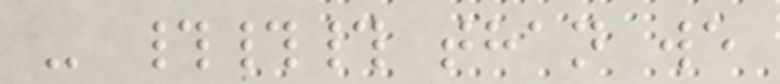- ### than we
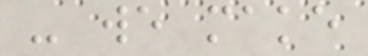- we make
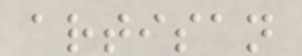artisan
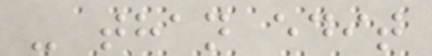- than edit
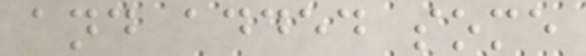and added some
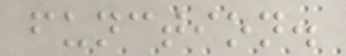function.
